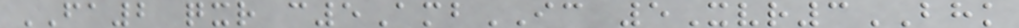FA2 qxr c5AmbIC 5Xvr3BHK
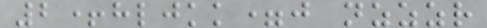2+hljkk=j nzzzr
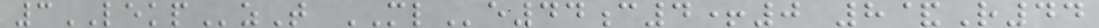3LEKPzT MLe44c4+0 8&R44
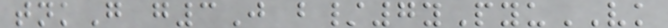tnkG g3J b/7yPyuVK
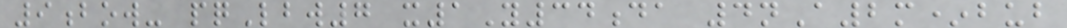9bow- pqLbw7 x1Y34da 4nA2m*bub
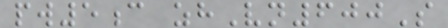pw5c zhVn600S
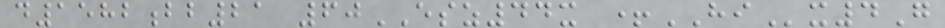d1582bb21 60ESZ44x +HIx4G
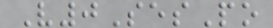V0SesPo
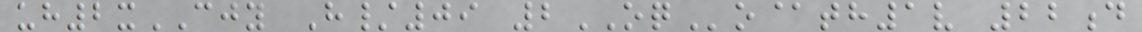uh2xCJY H/09 2OQo@th1v 22d
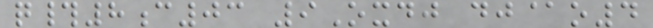q#8c03 9Oxdj dj@o4
